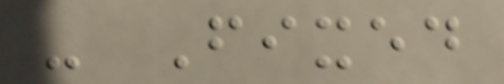- Fixed
